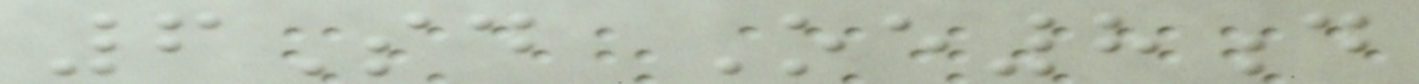6Sd Oe8d
